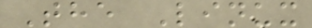The Linux
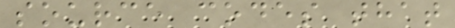source codes that
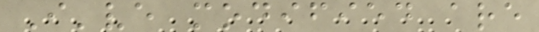I've modified are
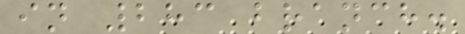in 283 branch.
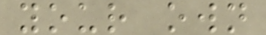your own
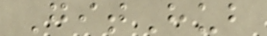GitHub
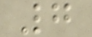7
